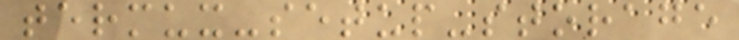termux-setup-storage
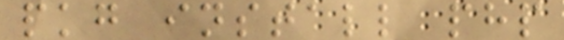pkg install php
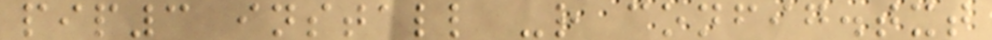pip3 install -r config.txt
